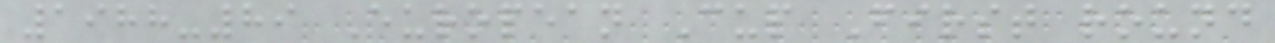1988-89 European Cup First round
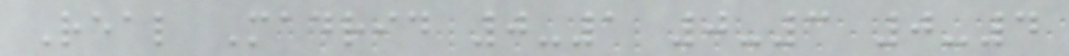Real Madrid 0-1 0-3 0-4
